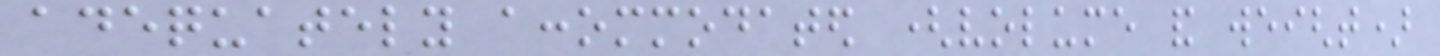adequately accommodated (volume and weight)
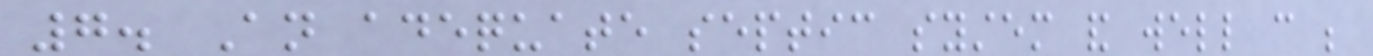7. An adequate septic system and well can be
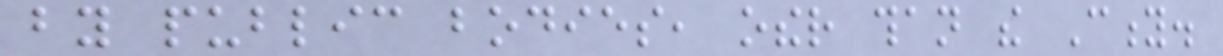by public bodies, other than the City.
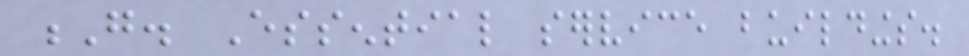G. Essential service buildings.
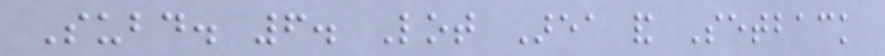Subd. 6. Lot Area and Setback
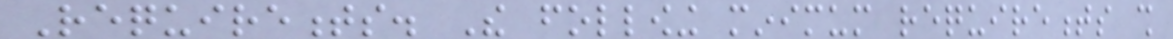Requirements. The following minimum requirements shall
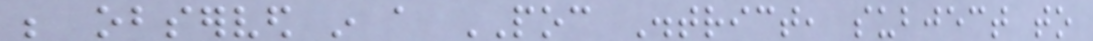be observed in a POC District, subject to
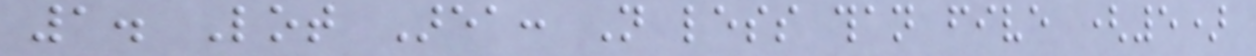1. Lot Area: Not less than five (5)
